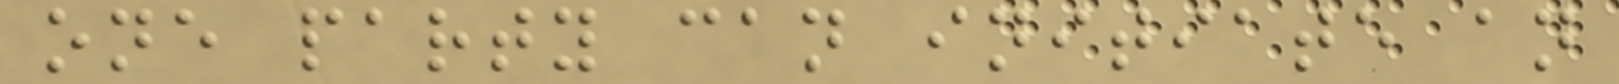one party can initiate an
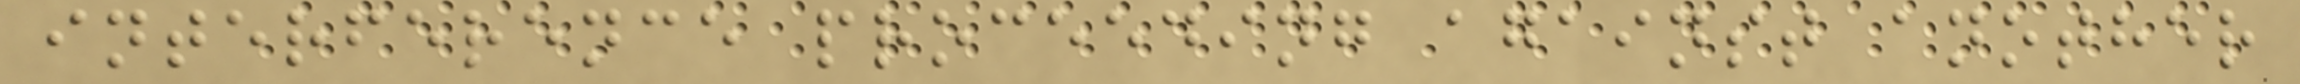interference proceeding against another
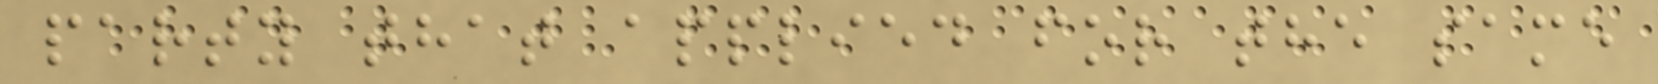party that applied for the same
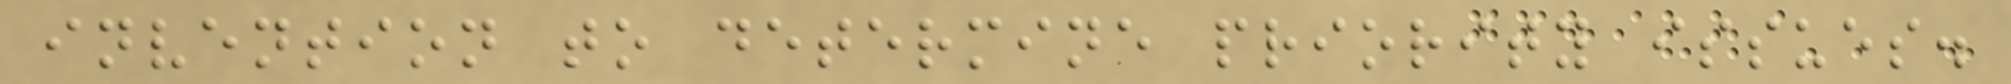invention to determine priority issues.
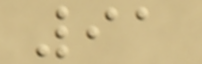91
